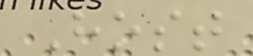Host
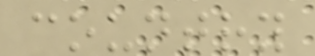country
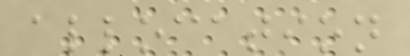allocation
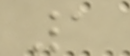1
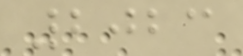2023
